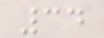34
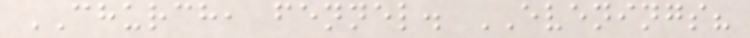CHURCH, fennel. EVENINGS?
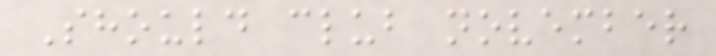Should club november
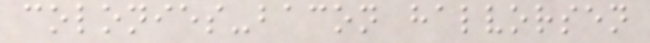colonies-bacon halvorsen
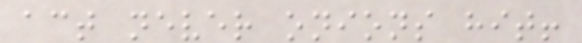act never onions hit!
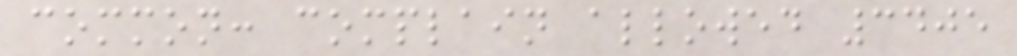common: complain allowed 3405
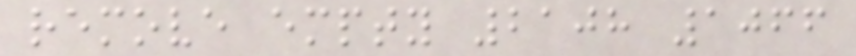remove empty 2108 1066
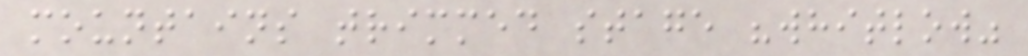mountains trimmed stage "whitlow"
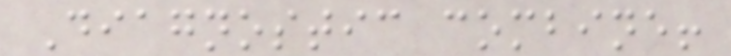Diagnostic combine!
